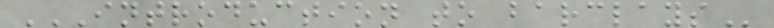INTRODUCTION TO BARCLAYS
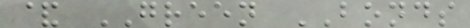& GREEN BONDS
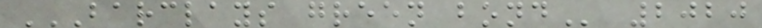BARCLAYS GREEN BOND 2020
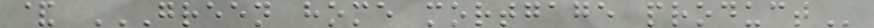& GREEN HOME MORTGAGE PRODUCT
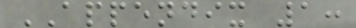APPENDIX 1:
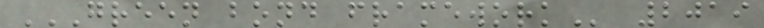GREEN BOND FRAMEWORK 2019
